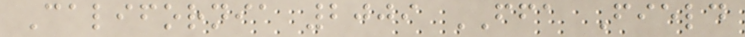California 2009 FFA Field
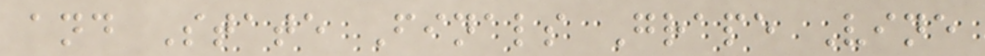and State Finals Grape Vine
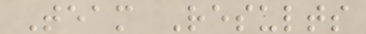Team Results
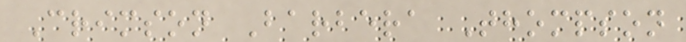Crimson Barbera Thompson
